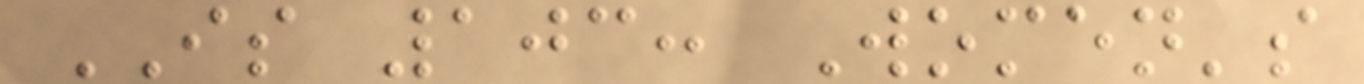IS 103: Women's
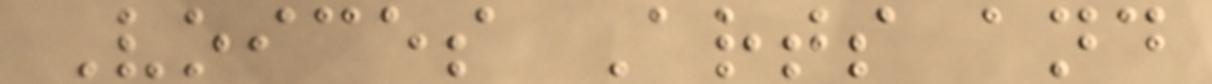Voices Arts and
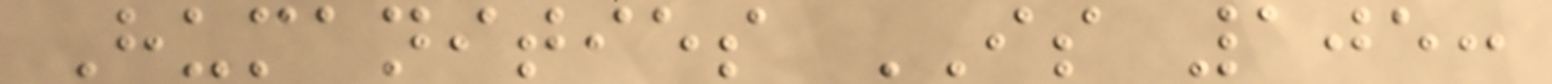Humanities IS 105:
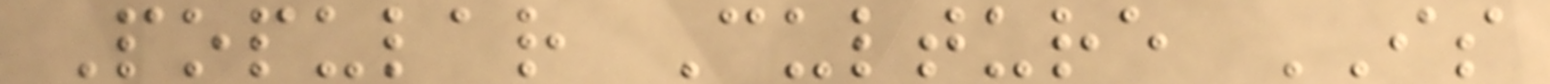Popular Culture IS
